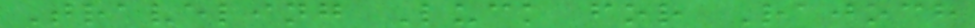Traveling Luck for Rajoch
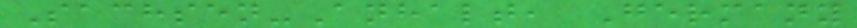Sachsen-Anhalt, Germany
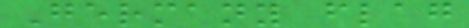Germany flag
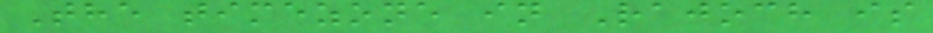The timezone in Rajoch is
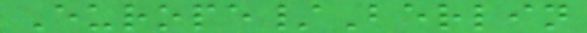Europe/Berlin
